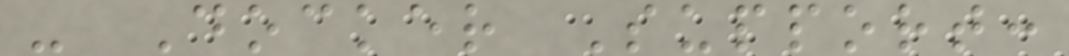- Docker Support:
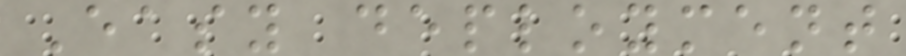Easy deployment
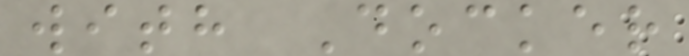with Docker
